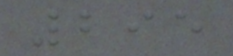295
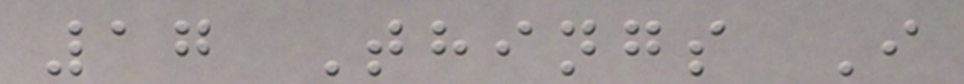17 Things I
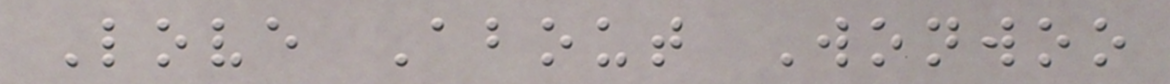Love About Wonwoo
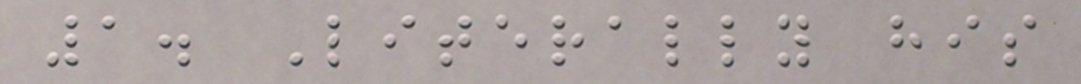1. Literally his
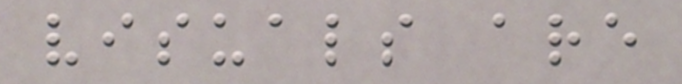visuals are
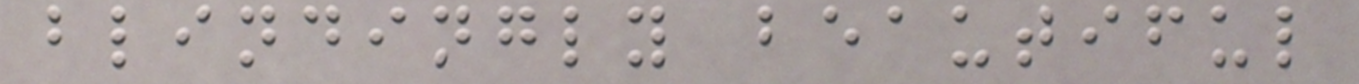blindingly beautiful
